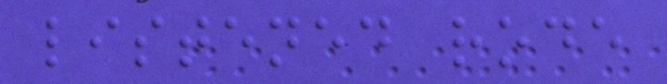listened rode
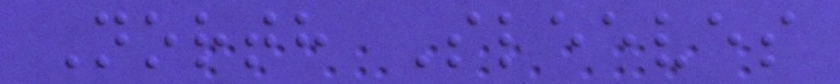North Sleeves
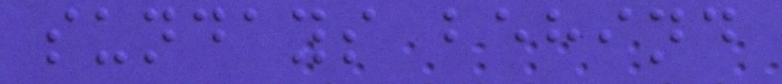sundays behind
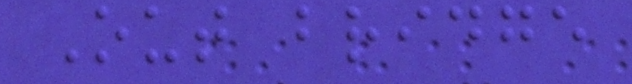Out bridge
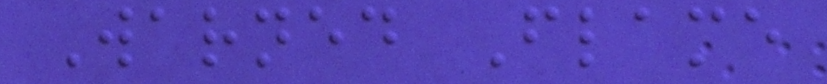Warned Flame
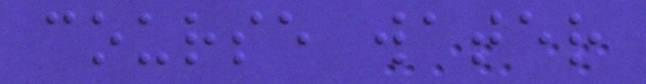course water
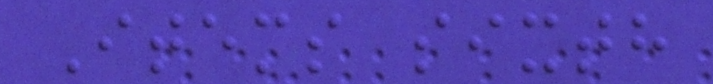Items sixth
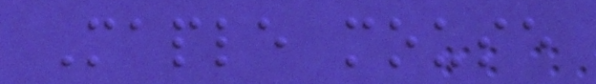Maple mouse
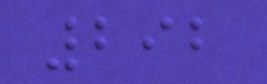292
